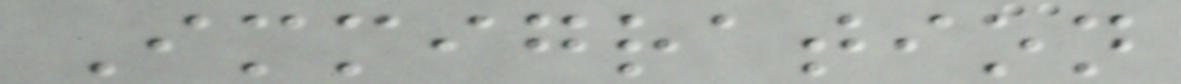Immigration
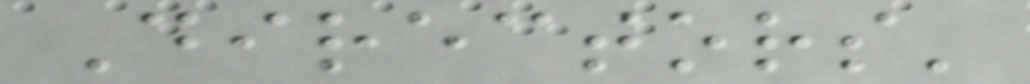Directors'
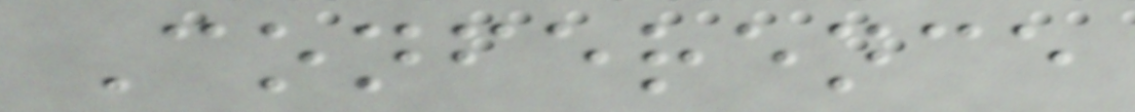Conference
